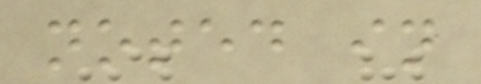noted in
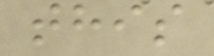this
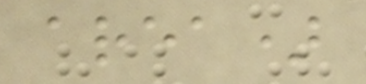area)
